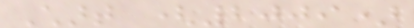Chart (2009)
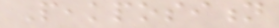Peakposition
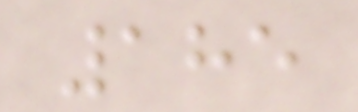185
